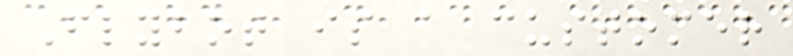Flybot is a customer
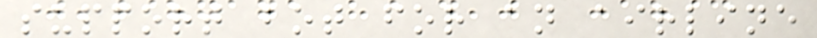support bot for an airline
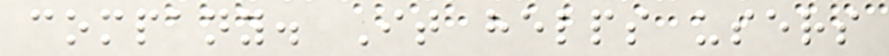company. It helps users
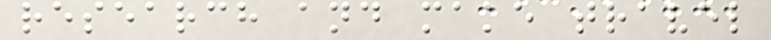research and make travel
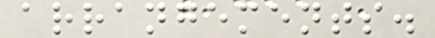arrangements.
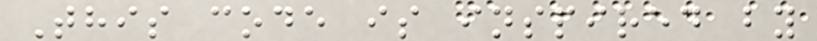This code is inspired by
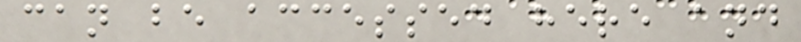can be accessed here and
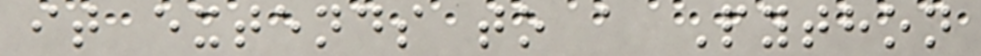it extends to a Python
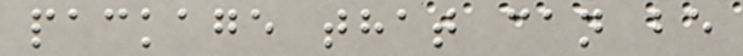package that can be
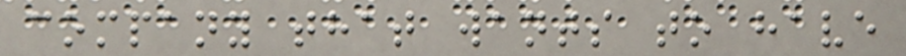company that wants to have
